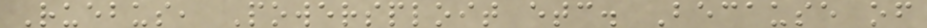Ruebus, Powersploit etc. Because of
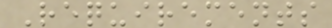Requirements
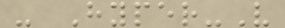- Hyper-V
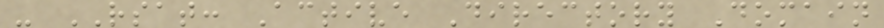- RSAT: Active Directory Domain
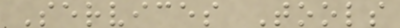Services Tools
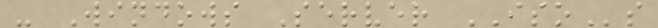- Windows Server ISOs
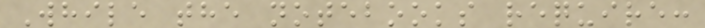While the notebooks require:
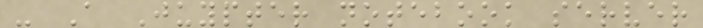- A Juypter notebook server
